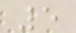5
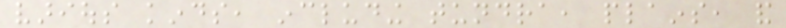various kinds, including tundra, plains, and
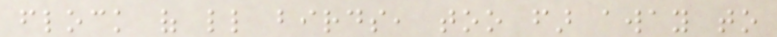flock of little birds, too far away to
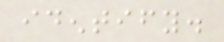identify.
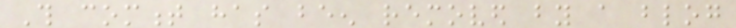This comment has been removed by a blog
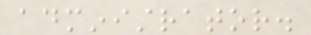administrator.
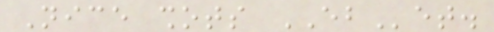Nice shots EBet.
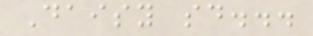Daisy said...
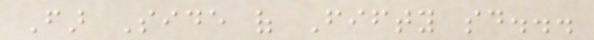Far Side of Fifty said...
